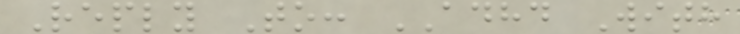Reply To: ADHD With
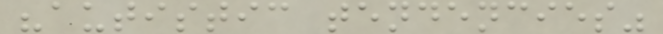"autistic tendencies"
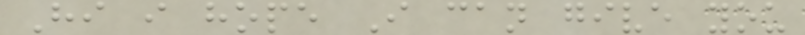Hi i hope I can give you
